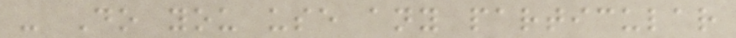- Do you use any particular
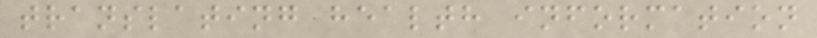translating health information
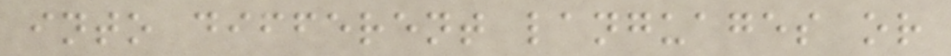into different languages or
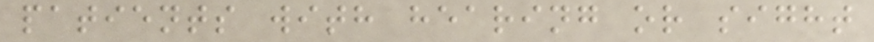patients with hearing or sight
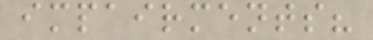impairments?
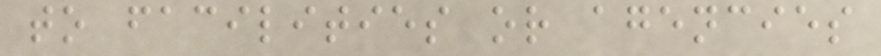to facilities or agencies
